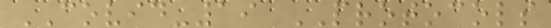COVID-19 PROTOCOLS
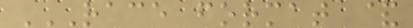RACE FORMAT &
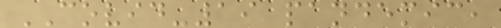COVID-19 pandemic,
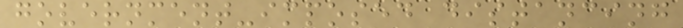government-imposed distancing
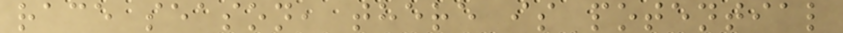race season, there is potential
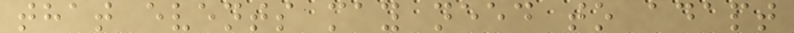that events may need to adapt
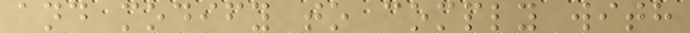and modify to comply with
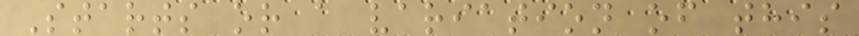Starts or a variation of this
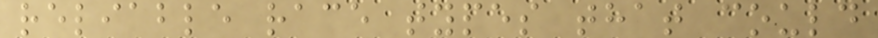reliable race types that could
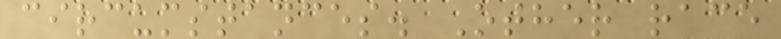circumstances. Other race
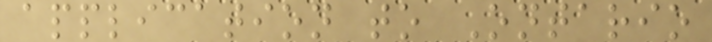application to Ontario
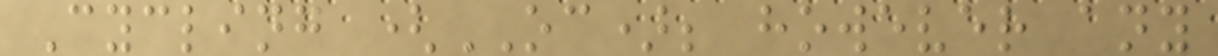Cycling (OC); however any
